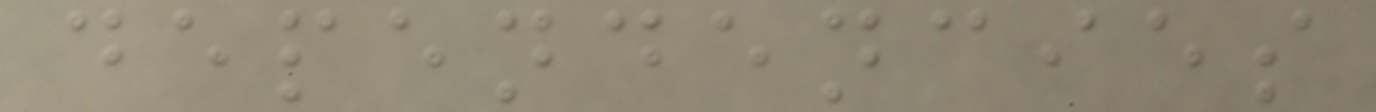dependencies
